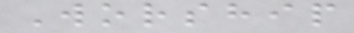Worship
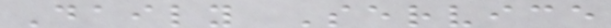Daily Service
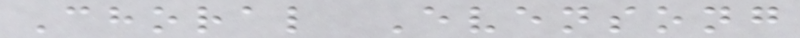Choral Evensong
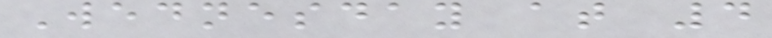Wednesday at 4
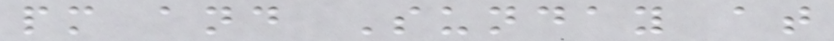pm and Sunday at
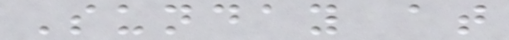Sunday at
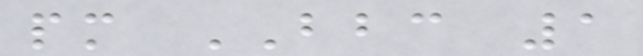pm BBC 1
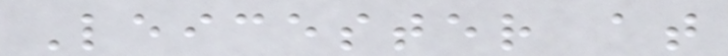Leicester at
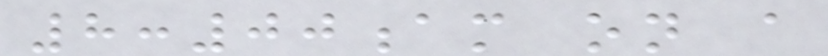8:00am on a
